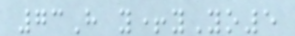73H y+yYo5
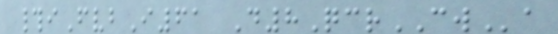#iFvbI61 D8QcrCWa
